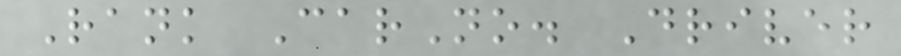Rank CarNo. Driver
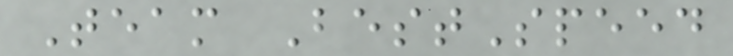Team BestSpeed
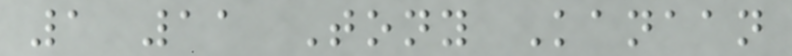1 11 Tony Kanaan
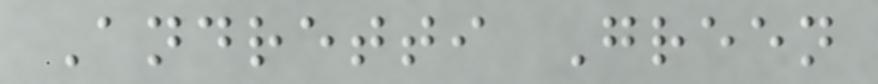Andretti Green
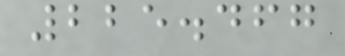225.467
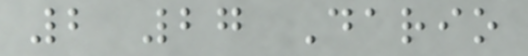2 27 Dario
